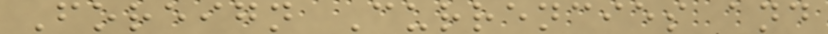Foreign Currencies and
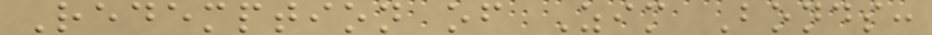Redemption of Zim Bonds:
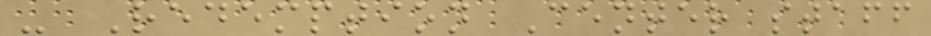- Redemption Center staff
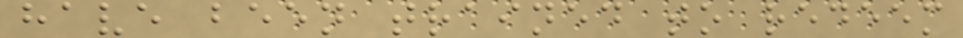have been trained to redeem
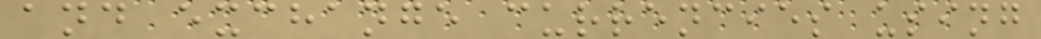and exchange currencies using
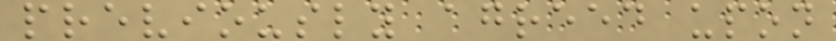previously agreed upon
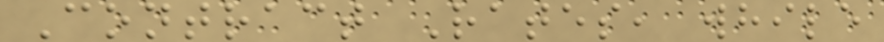Contract Rates, while
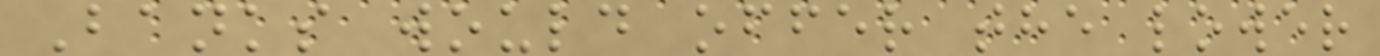Banks would offer the lower
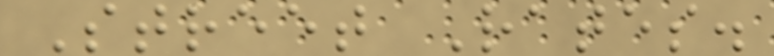Street Rates.
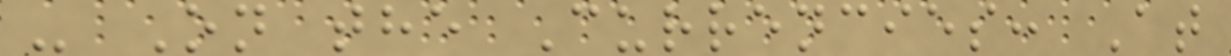- On the Currencies: At
